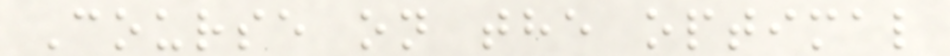Course on the optimal
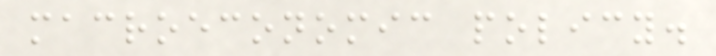macroeconomic policy.
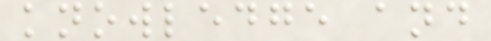knowledge and
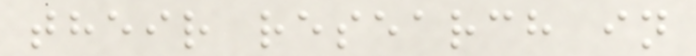their research in
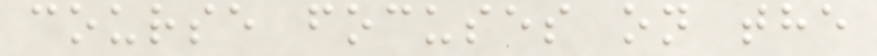course focuses on the
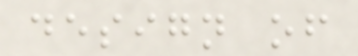design of
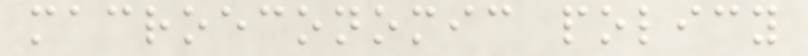macroeconomic policy
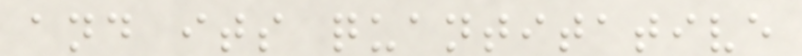and its quantitative
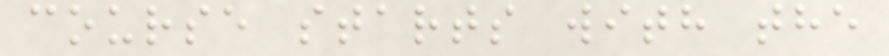course starts with the
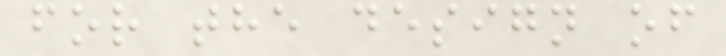for the design of
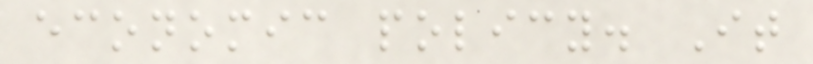economic policy. It
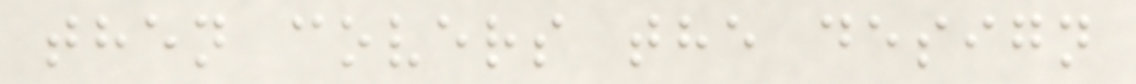then covers the design
